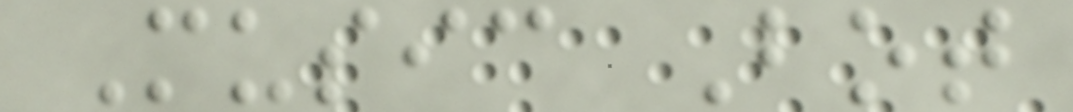Music Bot
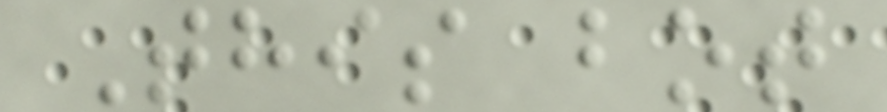This bot
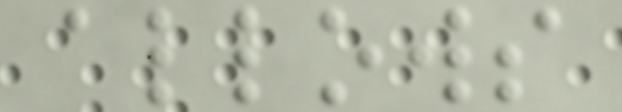allows
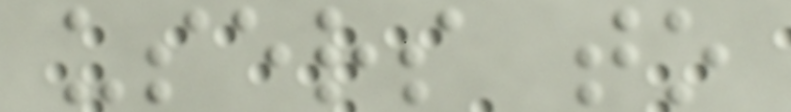users to
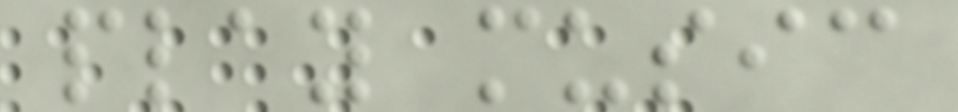play music
